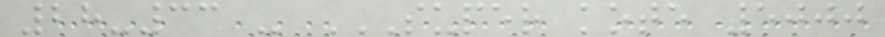28-33 - SUPER KOTE 5000
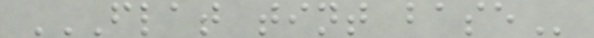FLAT TINT BASE
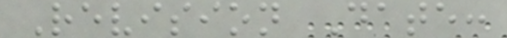Revision Date:
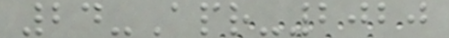24-Apr-2020
